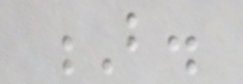B.
